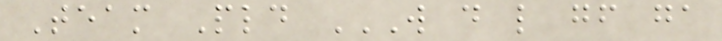Team Pld W D L GF GA
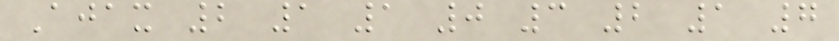Ajax 2 1 1 0 3 2 1 7
